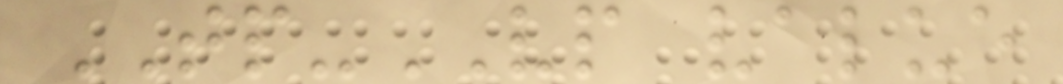TP-VP value
